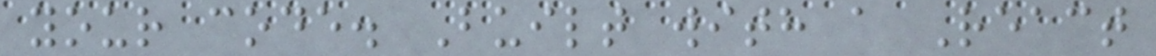your code. Built with a React
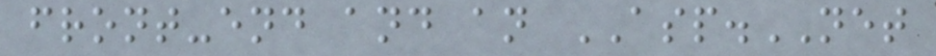front-end and an ASP.NET
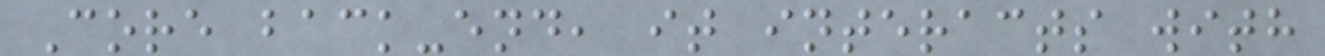Core back-end, it interacts with
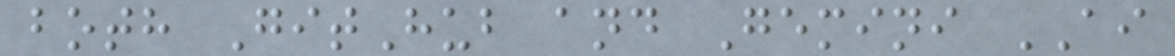both GitHub and Gemini AI
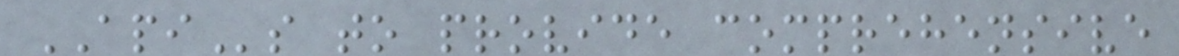APIs to provide comprehensive
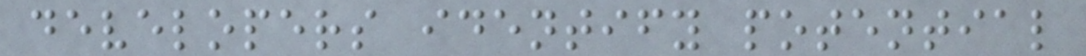developers identify potential
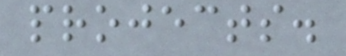projects.
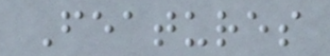Features
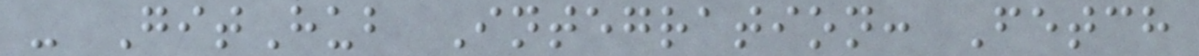- GitHub Integration: Fetch
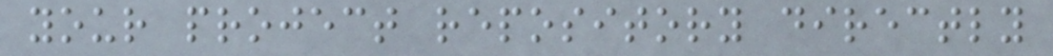your project repository directly
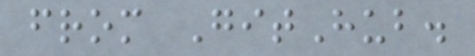from GitHub.
